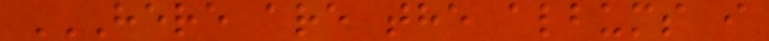HERE ARE THE ALBUMS I
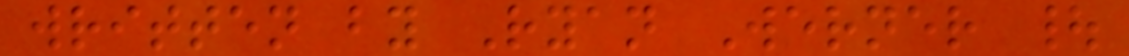written by Ryan Werner |
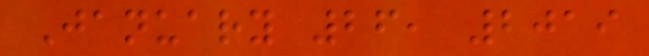January 26, 2019
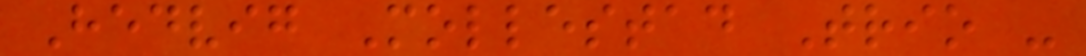Hedvig Mollestad Trio -
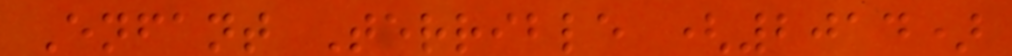Enfant Terrible (2014)
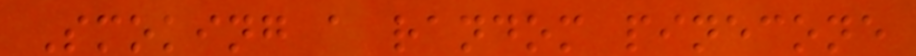Smoking a random pinecone
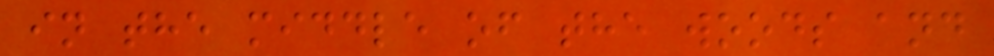in the middle of the woods and
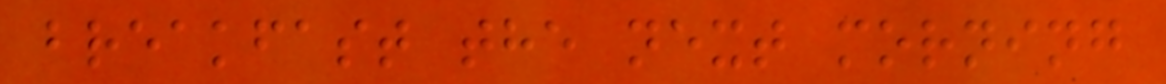breakfast the next morning
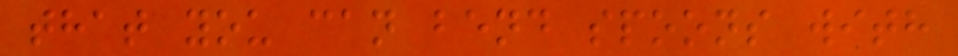that you can bend spoons with
